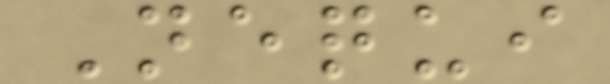Nequi
